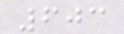603
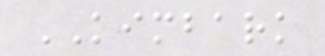KIMBARK
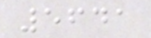5641
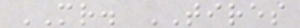MR. TIRES
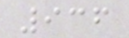936
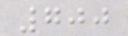700
